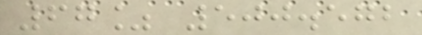67% 500.572
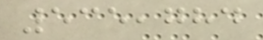535,784
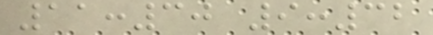11:30 9:32
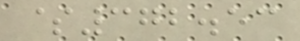$372.53
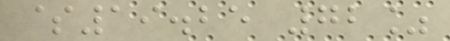$19.25 72%
